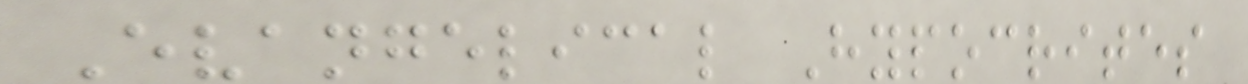Evangelical Hypocrites
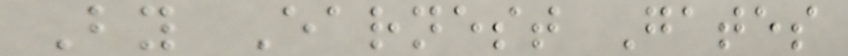By Earnest Gates
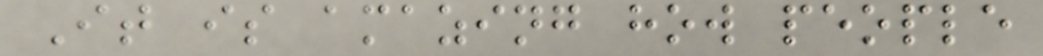It is amazing how people
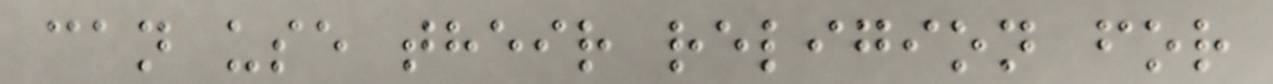can use their religion for
